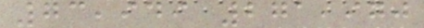73,949 271,970
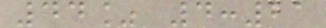44% 4:21
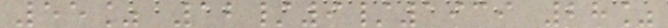55% 12/9/1939 28%
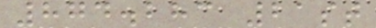874.283 21st
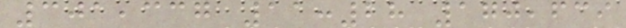301,337 11:28 170,639
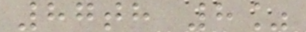87th 8%
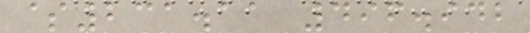$231.11 496.942
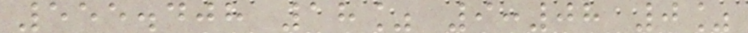555.408 18% 9:08 0%
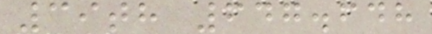39th 647.648
